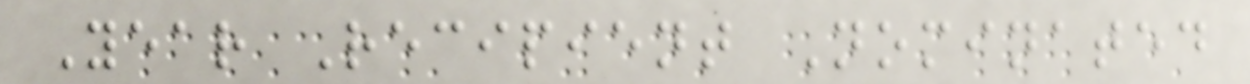Year Recipient Nominated
